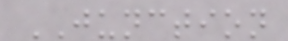JUNCTION
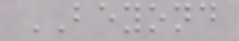BEYOND
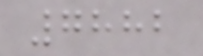7882
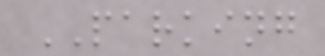PARKING
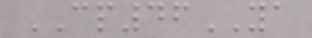CP46YA
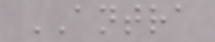ANTRA
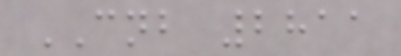CNB 2811
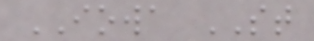IOWA ST
